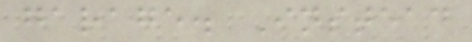garage. Instead
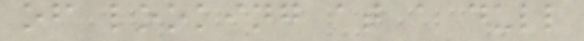of looking at a dull
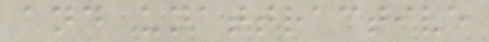and unattractive
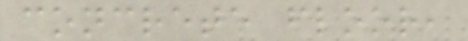concrete floor,
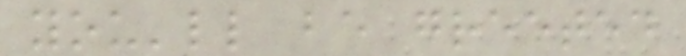you'll be greeted
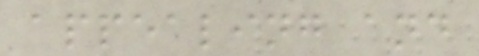appealing and
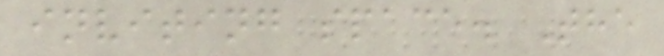inviting space. The
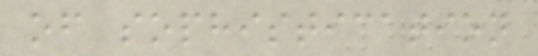of sophistication
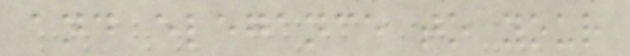and elegance to your
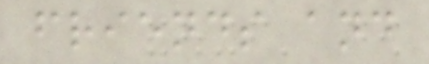friends and
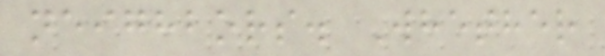neighbors. Whether
